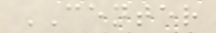CENTER
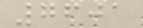7601
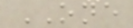ONE
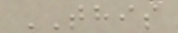THIS
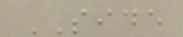SIDE
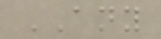ANY
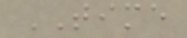TIME
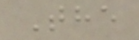The
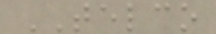TELCO
